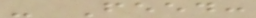- Feed:
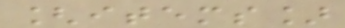[items]
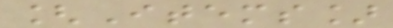[Items]
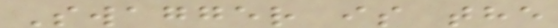Swagger is the
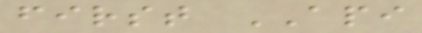first API
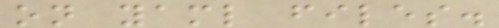on yaml files.
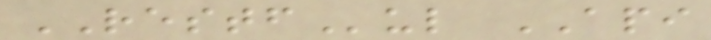RESTFul API
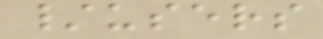/users
